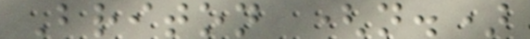Briton (n.)
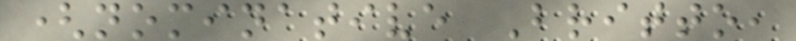(nominative Britto,
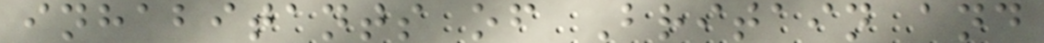inhabitants of Britain and
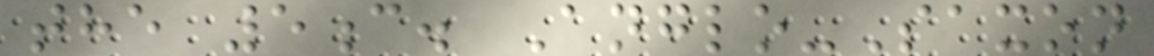the 5c. Anglo-Saxon
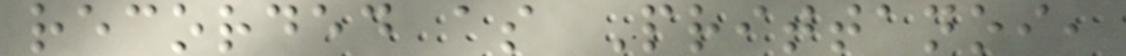recorded as Prittanoi,
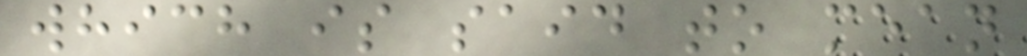which is said to mean
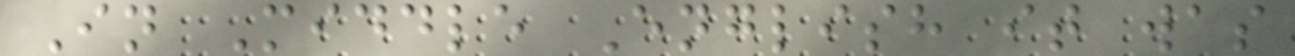In Middle English it was
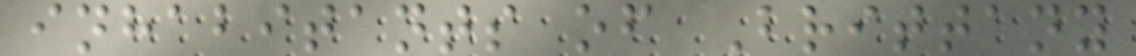inhabitants of Brittany
